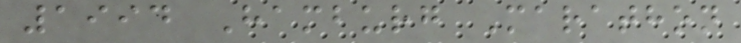1994 Hamburg Marathon
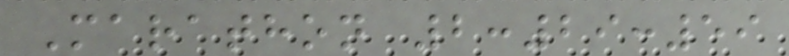Marathon 2:29:59
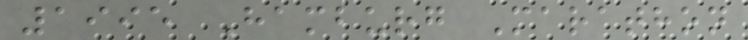1995 Hamburg Marathon
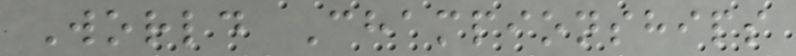World Championships
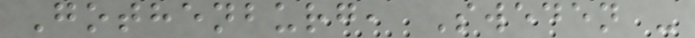Gothenburg, Sweden -
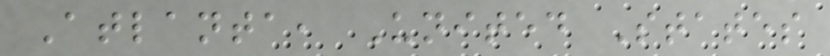Atlanta, United States
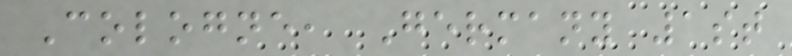Cologne, Germany 1st
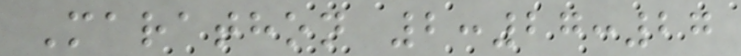Marathon 2:27:27
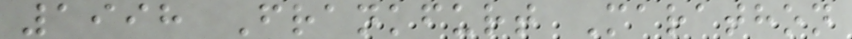1998 Frankfurt Marathon
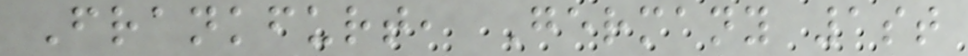Frankfurt, Germany 1st
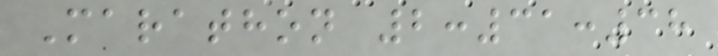Marathon 2:31:38
